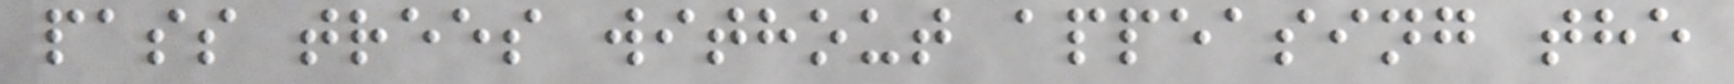pass trees without appeasing the
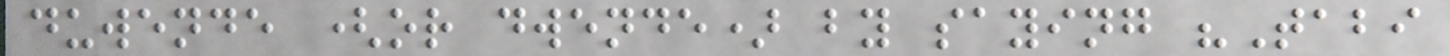duwende (or dwende) by saying "Tabi
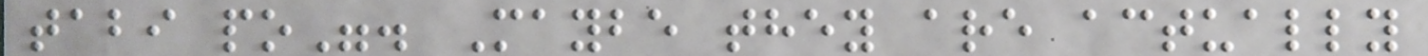tabi po". Maybe they are actually
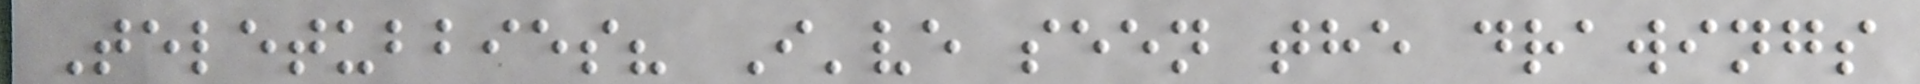Teletubbies? I've seen the drawings
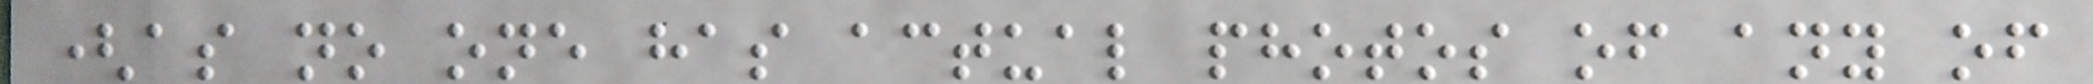(as no one has actual photos of any of
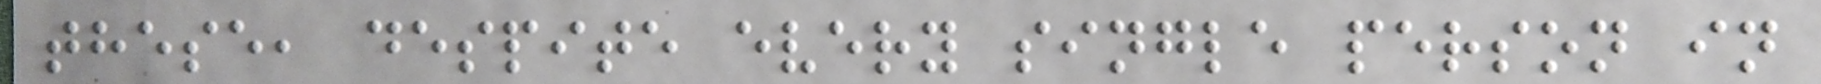these, despite every single person in
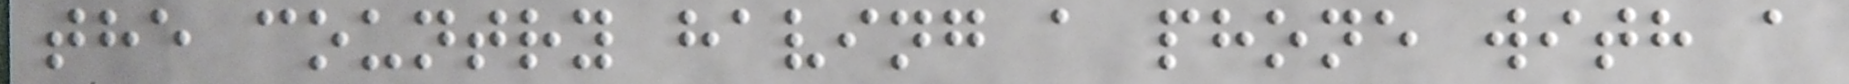the country having a phone with a
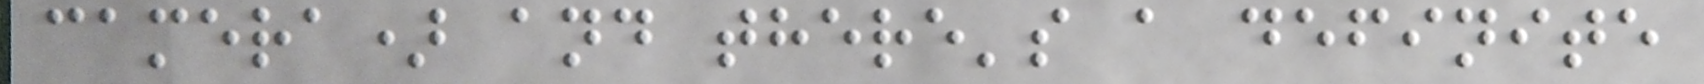camera) and there's a definite
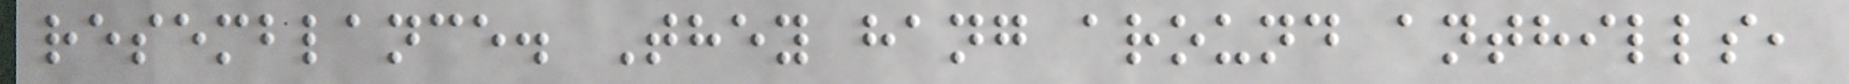resemblance. They hang around anthills,
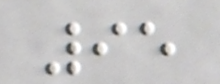95
